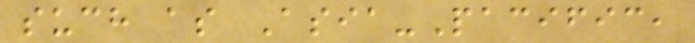such as Asia-Pacific,
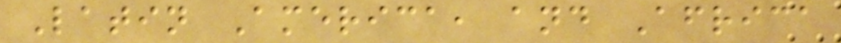Latin America, and Africa
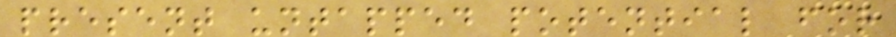present untapped potential for
